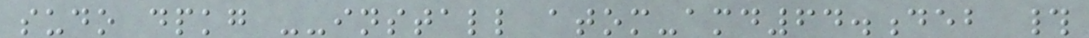sudo dpkg --install atom-amd64.deb #
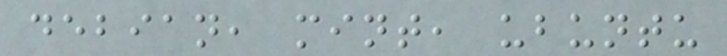debian, mint, ubuntu
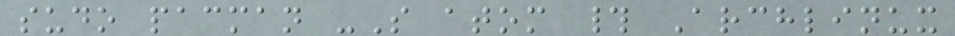sudo pacman -S atom # Archlinux
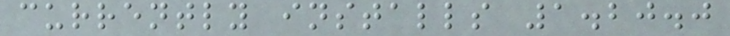currently installs 1.20.0
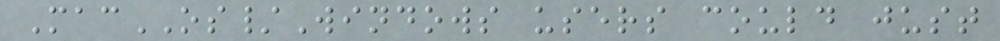MacOS/Windows users could just
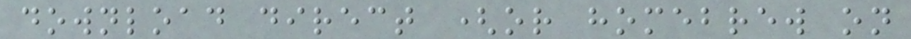download direct (or homebrew on
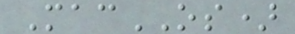MacOS)
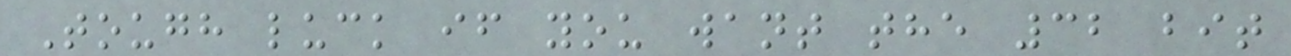Tough luck if you want the 32 bit
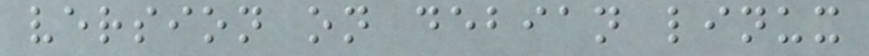version on debian linux
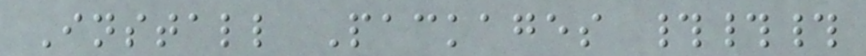Install Packages ###
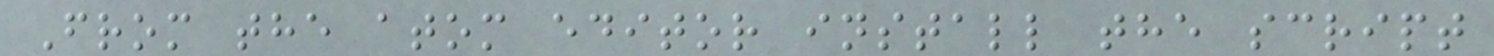From the atom editor install the script
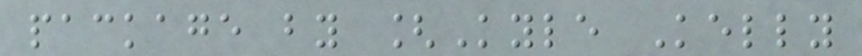package by [Kyle Kelly
